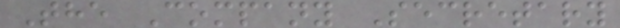The Company Secretary
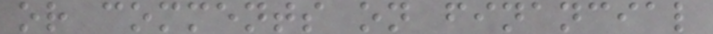or comments on financial
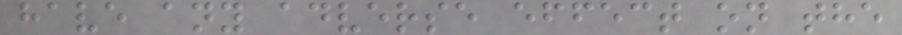have any adverse effect on the
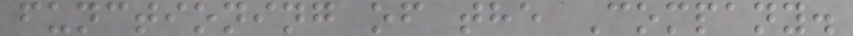functioning of the Company.
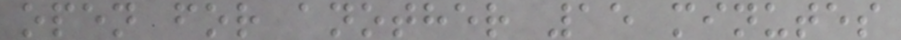open for another 15 minutes
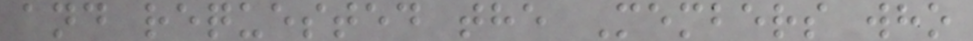and requested the Members who
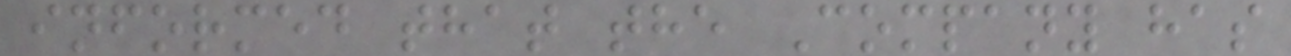informed that the Company has
